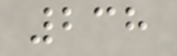238
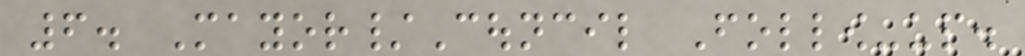6. Mayor/Council Follow-up.
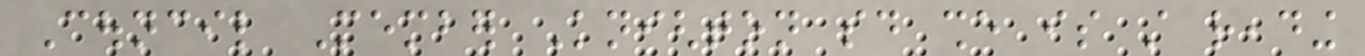Council Member Knighton said she is still reading
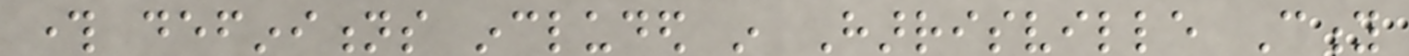through definitions included in Harrisville City
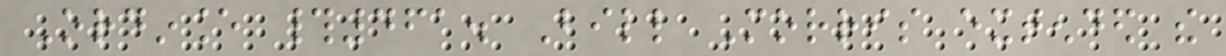Ordinance #461. Bill Morris extended the
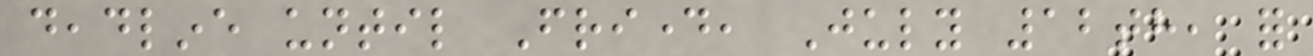deadline until Friday, July 12th, for
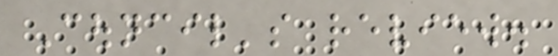Council's review.
